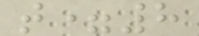t=8
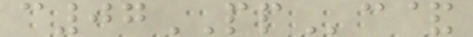c07PPc&
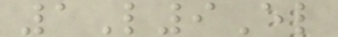1L9El
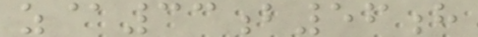z@33b56h
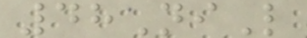48NiL
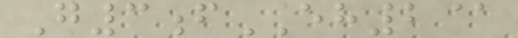G3fEH2@
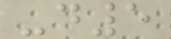-d5
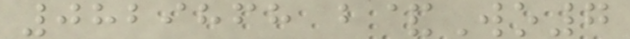0829868 b&Wo7
